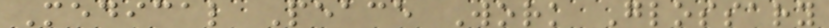Medical Peace Work Glossary
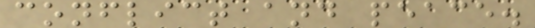conflict and peace.
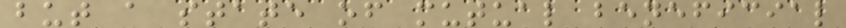but a state of mutual beneficial
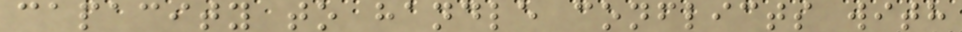capacity to handle conflicts with
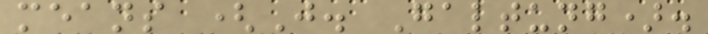means (J. Galtung).
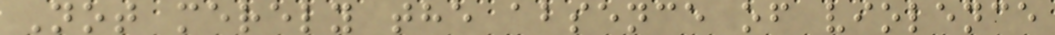Not merely the absence of violence
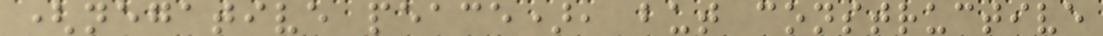(negative peace), but constructive
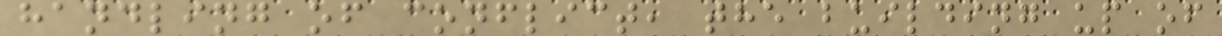handling of conflict, the building up of
